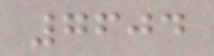7604
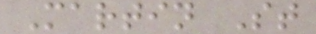Martin St
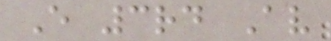E 3rd Av
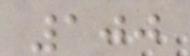100
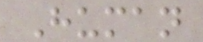Human
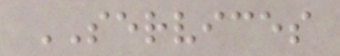SERVICES
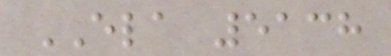ELA 5138
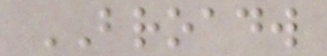BROADW
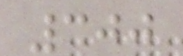300
